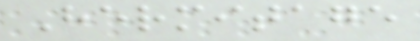Hermitage
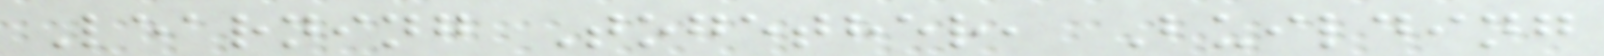Learning Together, Building
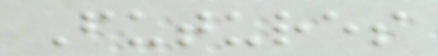Futures
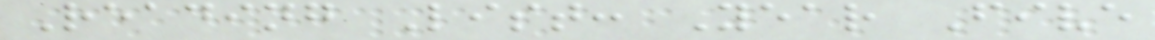Reading List: Year Five
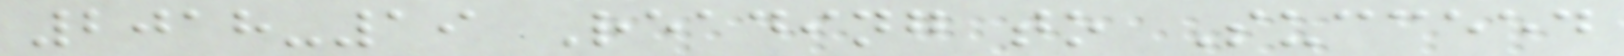2018-19 Reading to Succeed
